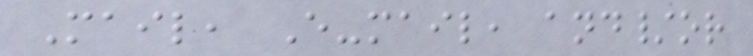Mail, E-mail, and/or
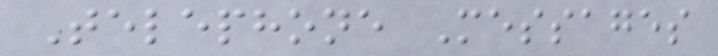Telephone Messages
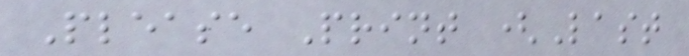Please Print (Last
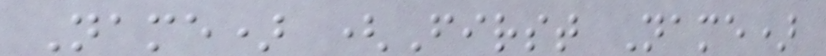Name) (First Name)
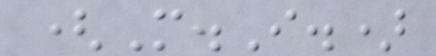(M.I.)
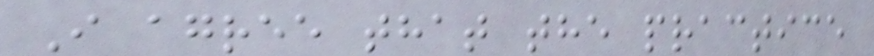I agree that the practice
